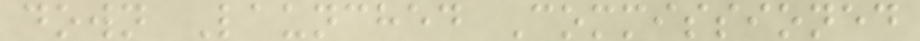down Launched Commissioned
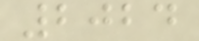2024
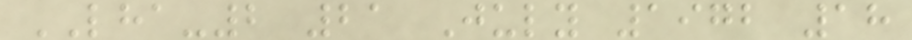LHA-2 21 July 1972 18
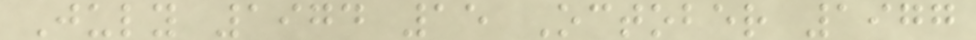July 1974 15 October 1977
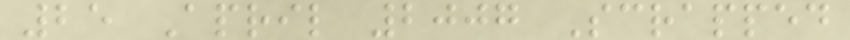25 April 2007 Scrapped
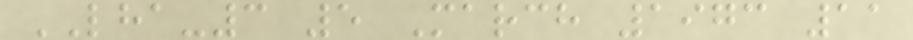LHA-3 5 March 1973 11
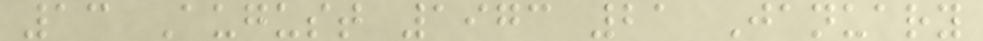13 August 1973 21 January
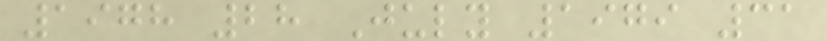1978 28 July 1979 31
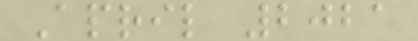April 2021
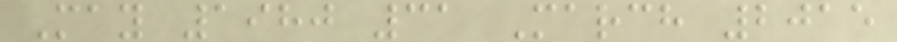May 1980 31 March 2015
